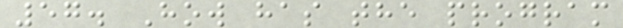57. How has the program
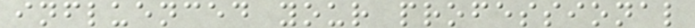influenced your professional
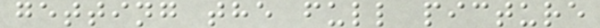getting the full picture
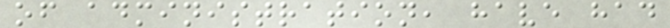of administration, have had
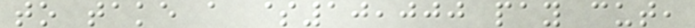to take a $10,000 pay cut,
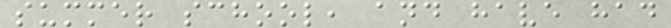summer school, and have had
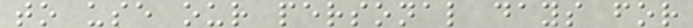to use our personal days for
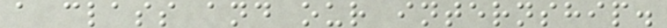a class and our internship.
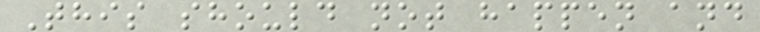This should not happen and
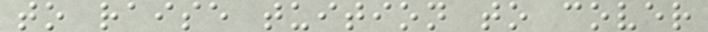to raise tuition to cover
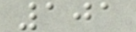101
